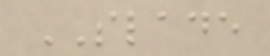SLADE
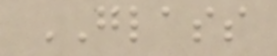GLASS
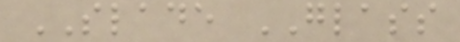SLADE GLASS
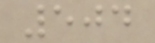504
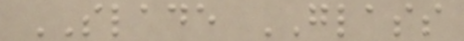SLADE GLASS
